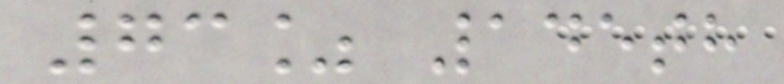73% 145th
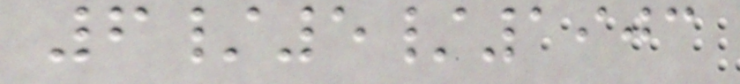6/5/1903
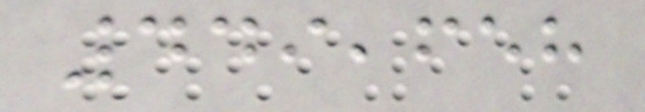449,658
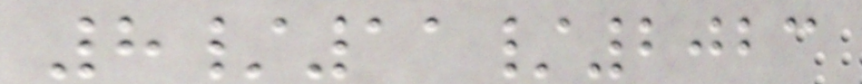8/11/2023
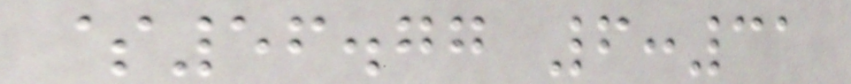$56.77 6:31
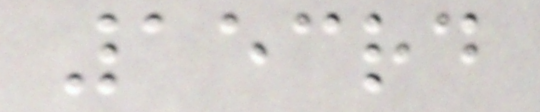153rd
